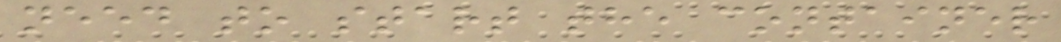need to start the container
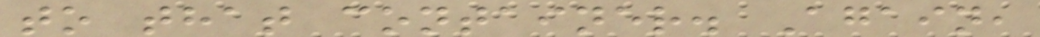to that container. Again,
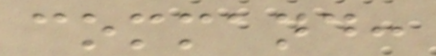command:
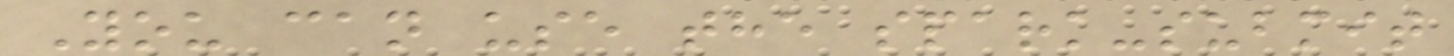You can use the spark-submit
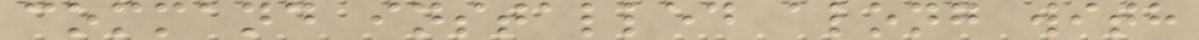command installed along with
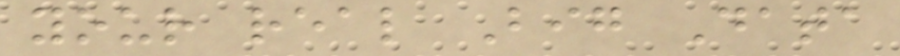your real Big Data
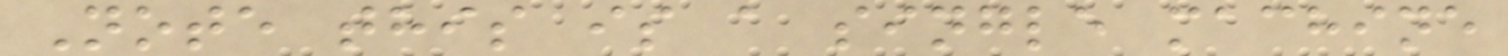Note this is a single machine
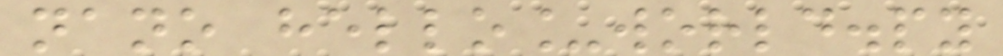nano hello_world.py
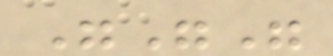"""
